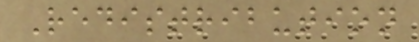Redistribution
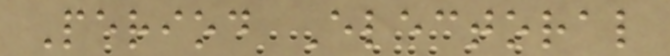Period Electoral
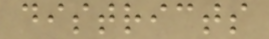districts
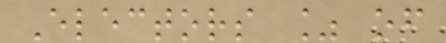Electors % of
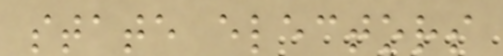state electors
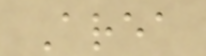Area
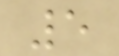5
